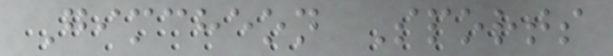Gimcheon Sports
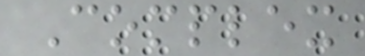Complex
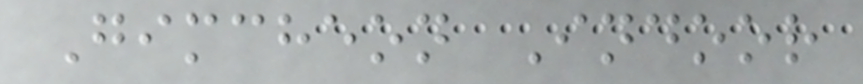Gimcheon Indoor
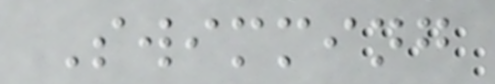Swimming
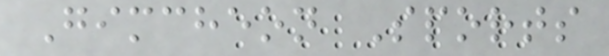Gimcheon Sports
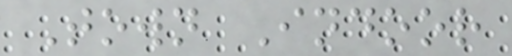Town Indoor
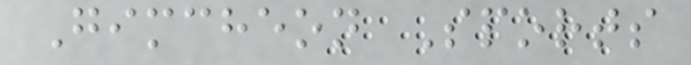Gimcheon Sports
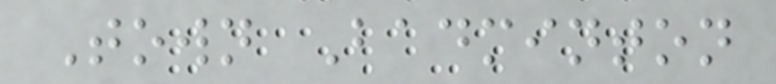Town Badminton
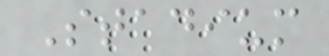Stadium
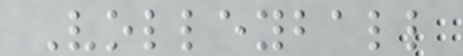Volleyball
